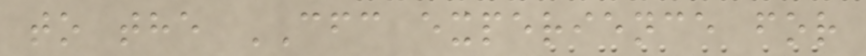to the CFC experience for
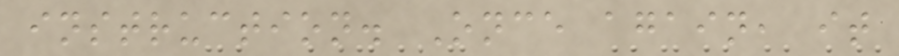instruction. Once again, it
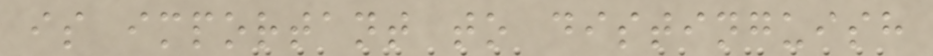is important to distinguish
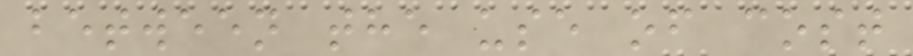between the use of cost
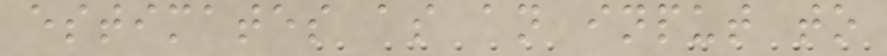estimates as an input to
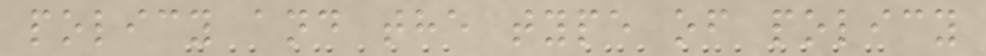policy and the type of policy
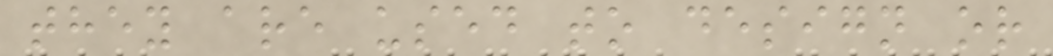they are used to design or
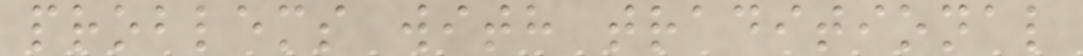problems with traditional
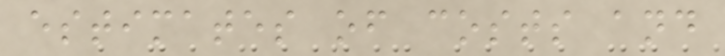estimates of costs and
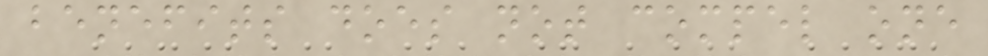benefits does not compel one
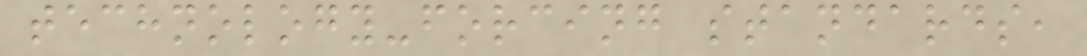technology-forcing standards,
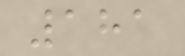181
